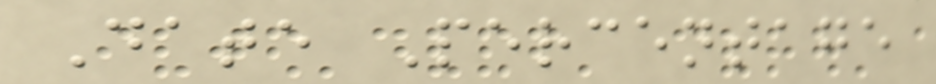Date Percentage
